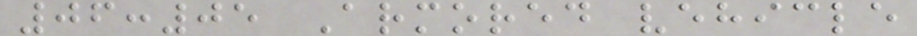06:05 Armored vehicle
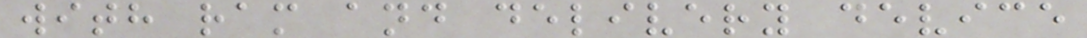with ram and delivery device
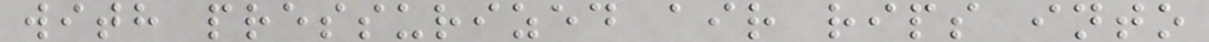with pressurized air rips into
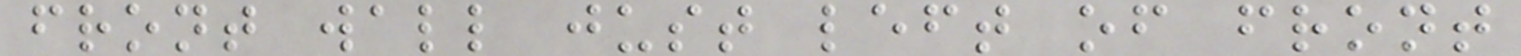front wall just left of front
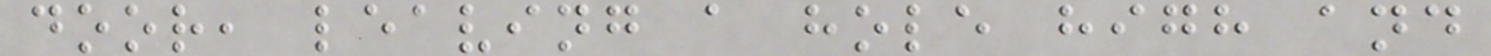door, leaving a hole high and
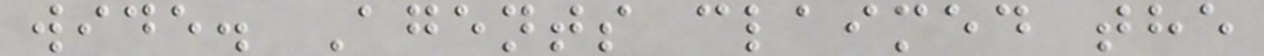wide. Agents claimed the
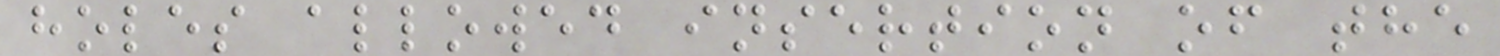holes allowed insertion of the
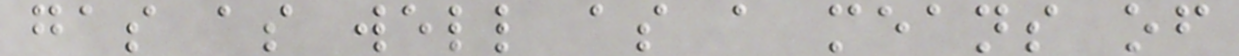gas as well as a means of
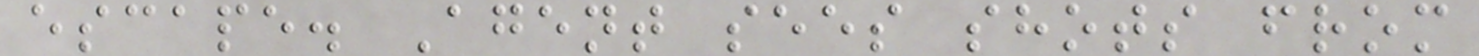escape. Agent sees shots from
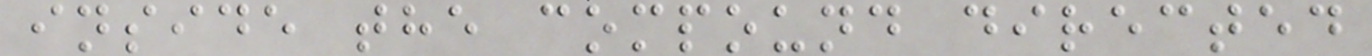inside the compound directed
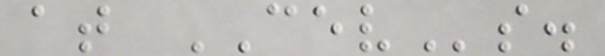at CEVs.
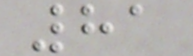81
